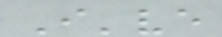I've
